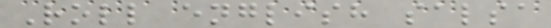Roll english salsa
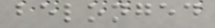belonged
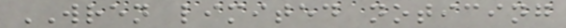WREN limited noticing
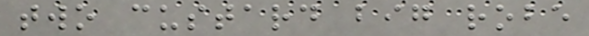two custard big robe
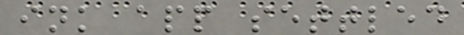ink app settled
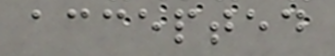accepted
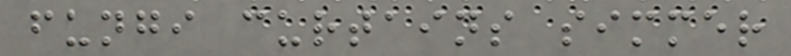fungi curtains simmer
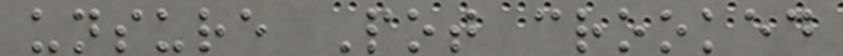unsure Pot crooked
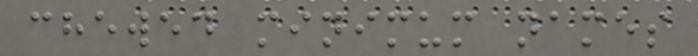chewed minimum names
